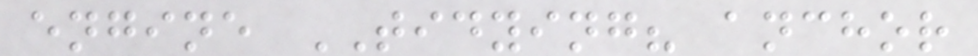engine TIDYING? anchor
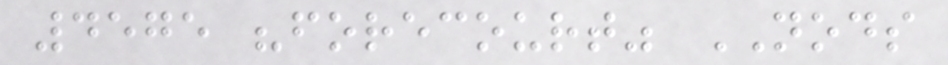4575 "forecourt" NODS
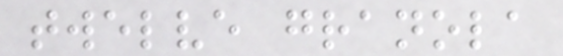twelve granola
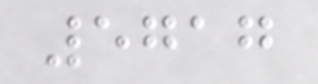5717
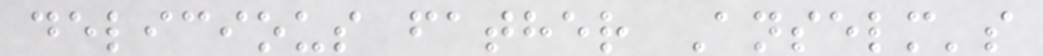delicious father Anselm's
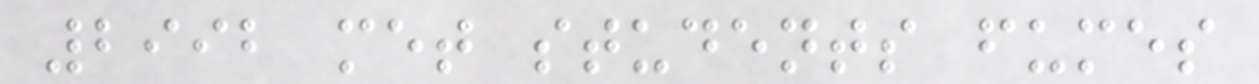2992 met students fumes
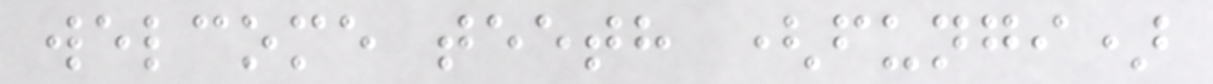welcome teeth (fungi)
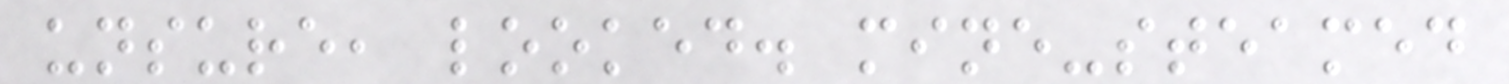unsure, looked. mine-steamed
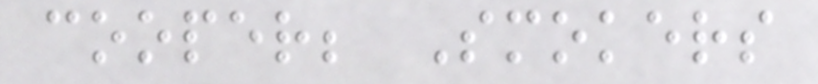cooper; Smokers
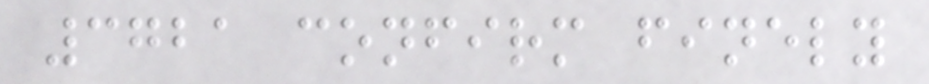3721 confirm finely
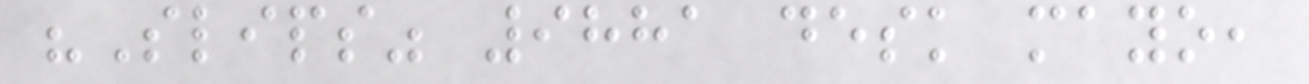"Slips" 9881 desk mayo,
